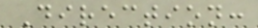Direction:
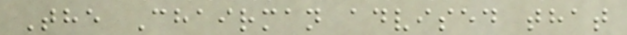The Chairman advised that
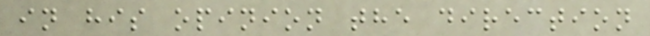in his opinion the direction
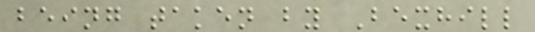being taken by Bexhill
